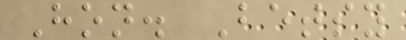Hon. Betsy
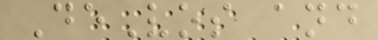DeVos and
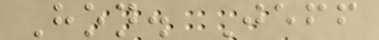Hon. Jeff
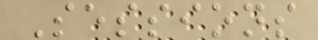Sessions
